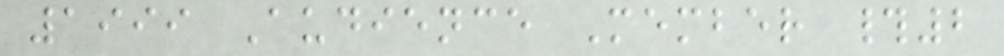1999 Audience Member #2
